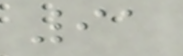91
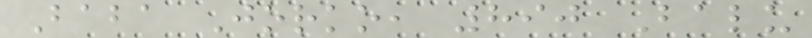Baba Jorko, 890 Balu
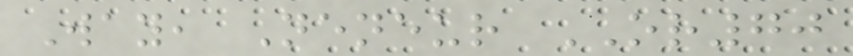Way, Neneur OR70
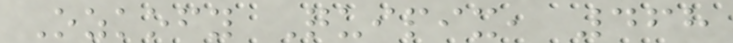Ozkofy Quipix, 468
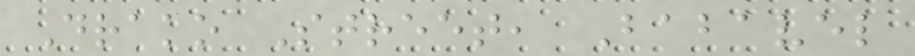Drako Street, Babavel
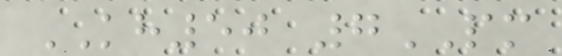KH50 7PM
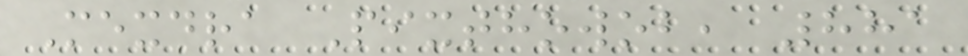Mexdra Pixthowob, 881
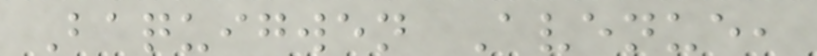Baquigwen Avenue,
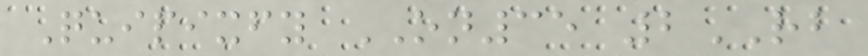Quipixfy ON35 2RB
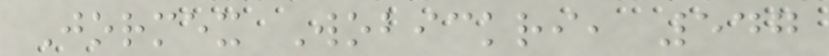Jormex Wobickri, 547
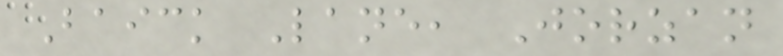Baick Lane, Jorzan
